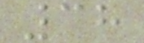38
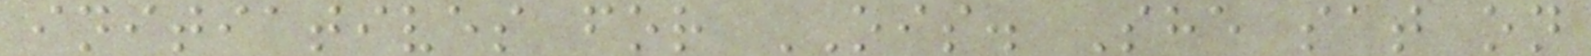initiatives for OIS. She sat on
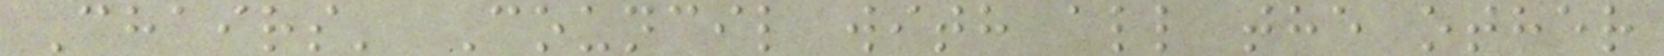Chairs' Council with all the other
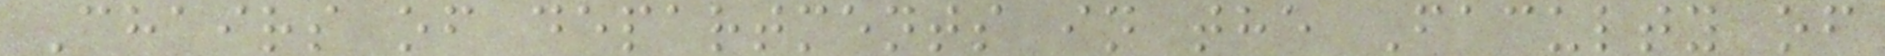Chairs of departments in the Faculty of
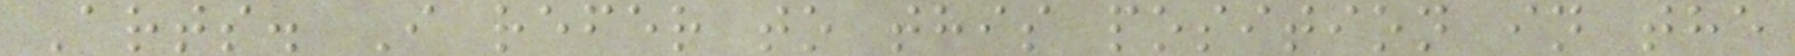Arts. I refer to this position in the
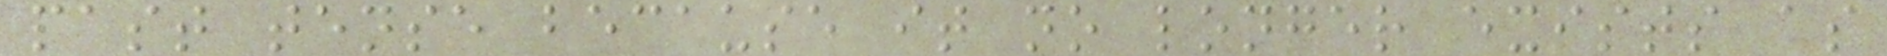past tense because it no longer exists as
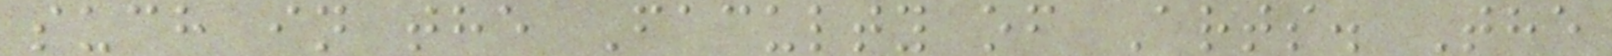such in the Faculty of Arts. The
